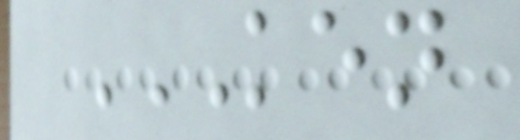KEN
